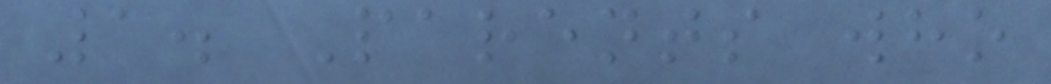1. Parents who
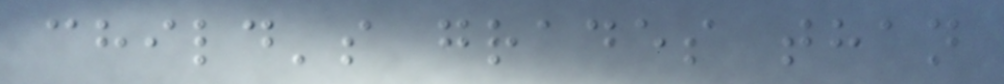child's grades than
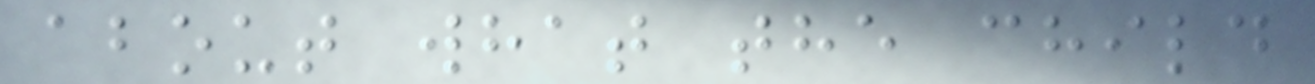about what the child
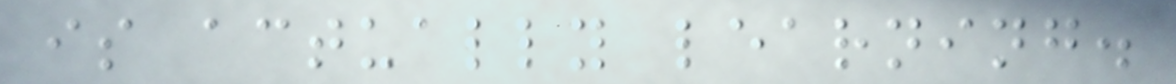is actually learning.
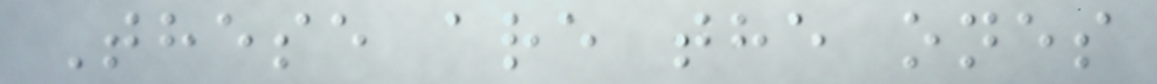These are the ones
